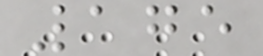175
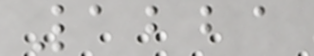1221
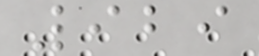929
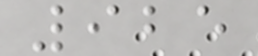925
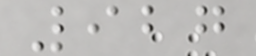927
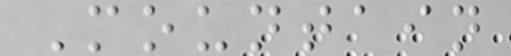Mountain
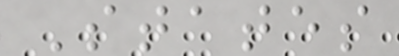States
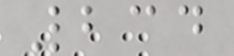234
